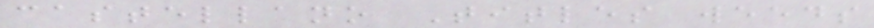castellano Titles weeds
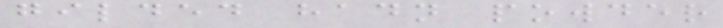gilded hadn powder
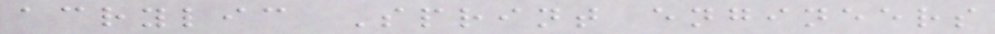acrylic Sprint engineers
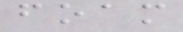foam
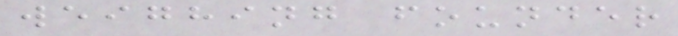weighing founder
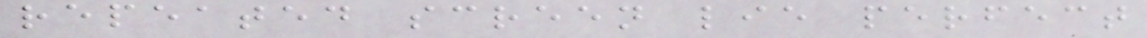repeated screen lie perfect
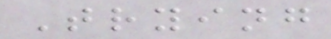Trying
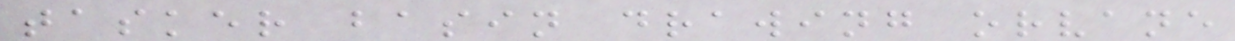tasker basin drawing orvane
